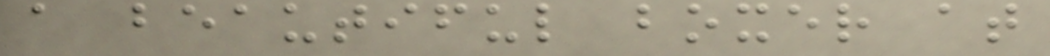a beautiful boxer at
